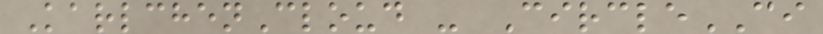KarlchenCloud - CircleCI
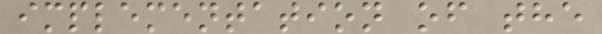implementation of the
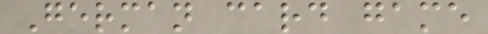German card game
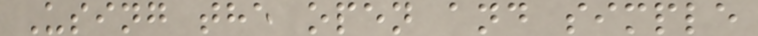Using the open and simple
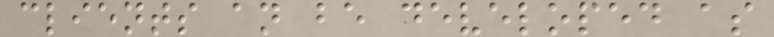clients an be developed as
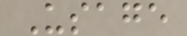Usage
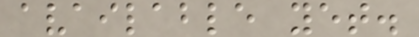available yet.
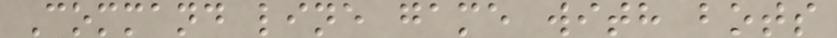Command line game with bots
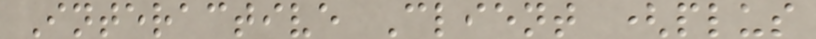Interactive Client (plus
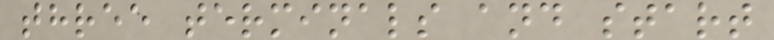three terminals and start
